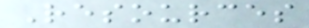Resources
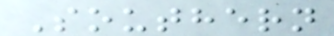Southern
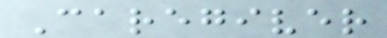Caregiver
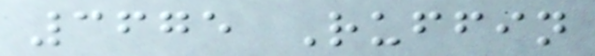3675 Ruffin
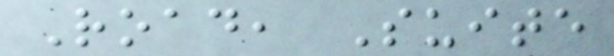Road, Suite
